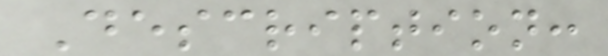Description:
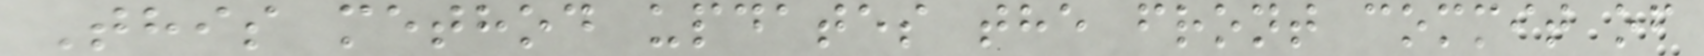This method updates the front commit of
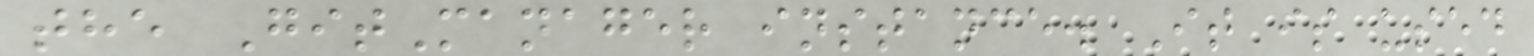the GitManager instance. It is used
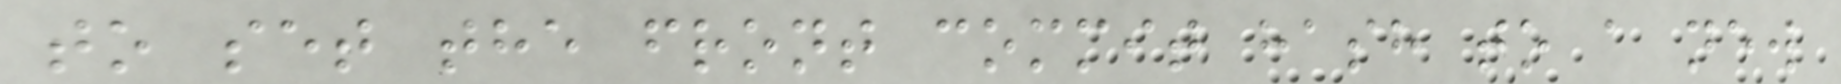to set the front commit hash to a new
